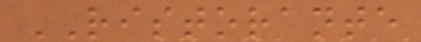RISTORANTE
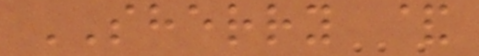SHERRY &
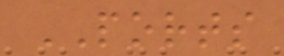PORTS
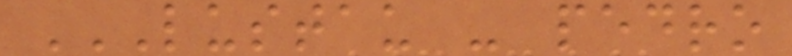LUSTAU - PEDRO
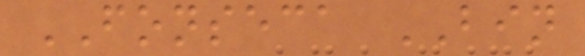FONSECA BIN
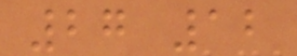27 12
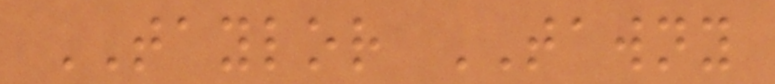TAYLOR TAWNY
